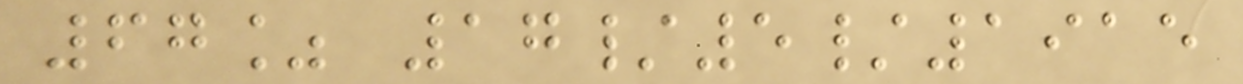67% 17/5/1915
